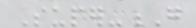Super-G
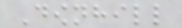Downhill
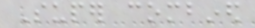Super combined
